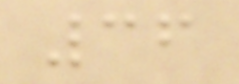36
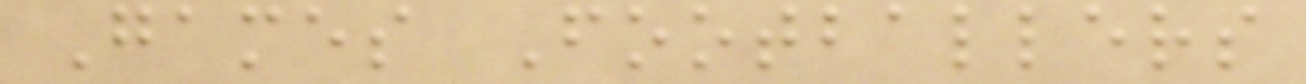Games Footballers
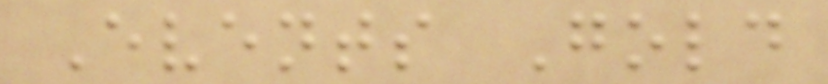Events Gold
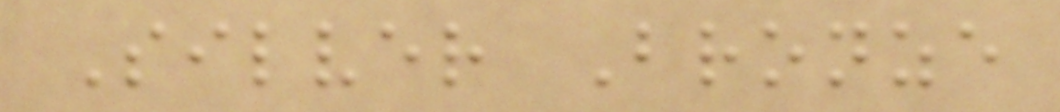Silver Bronze
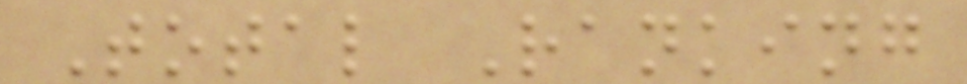Total Ranking
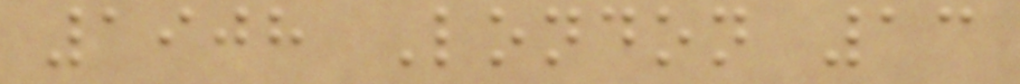1908 London 13
